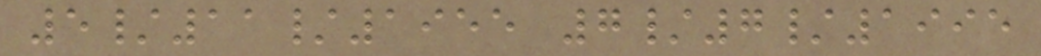5/11/1955 7/7/1995
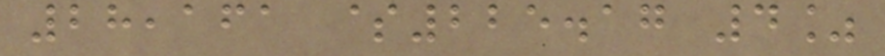28,161 $225.17 4%
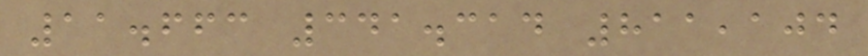11.663 341.314 811,104
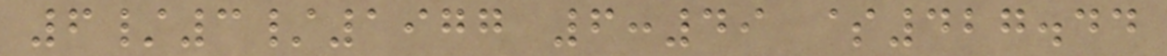6/3/1977 6:49 $427.44
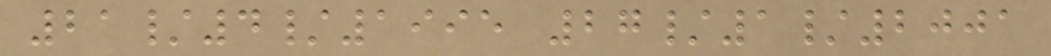21/4/1995 27/1/2001
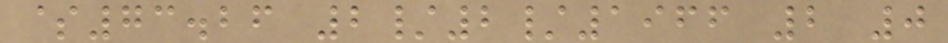$73.26 2/2/1966 2 0
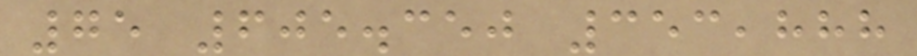75 605.350 353,888
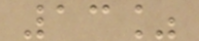13%
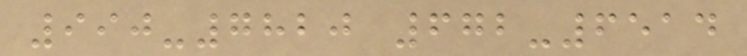990-7820 672-6514
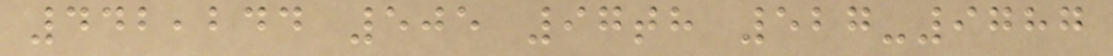442,244 505 97th 527-9787
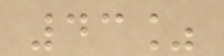43%
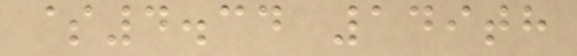$4.34 149th
